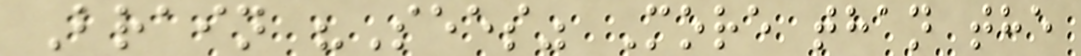Brain "Sees" More than the
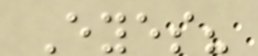Eyes?
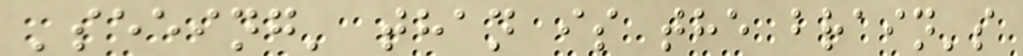'seeing' than is the brain's
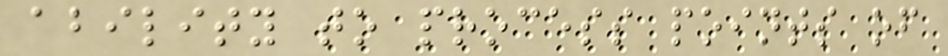ability to process points of
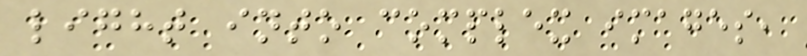light into complex images,
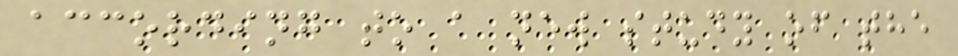according to a new study of the
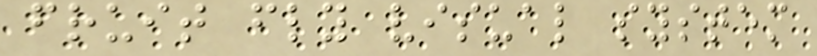fruit fly visual system
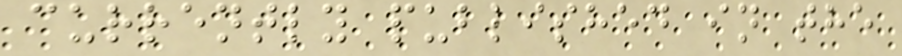currently published in the
